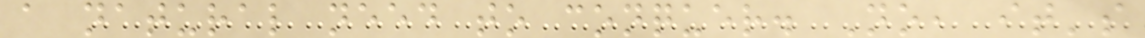a natural need to conquer. No, it's
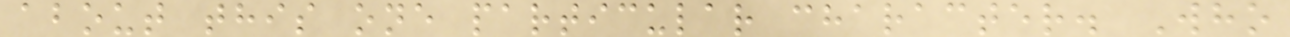about this one particular character. Who
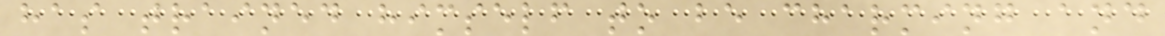has trained himself to be charming and
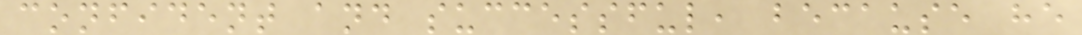confident and successful, because he
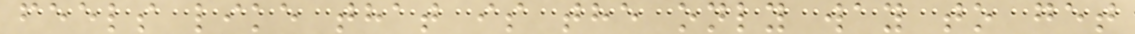feels like that is the only way to get
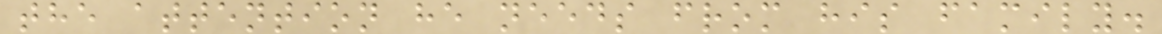the attention he needs from his family.
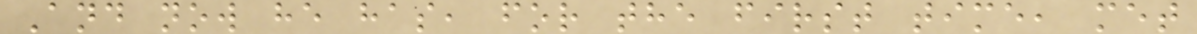And now he has, for the first time, met
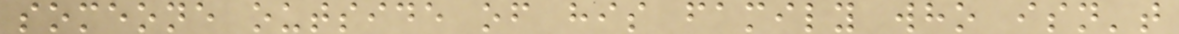someone outside of his family who isn't
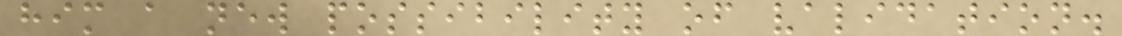him a new possibility of validation.
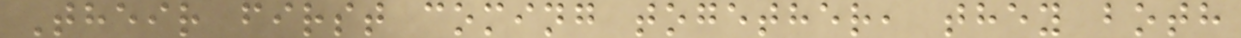Their first coming together, they both
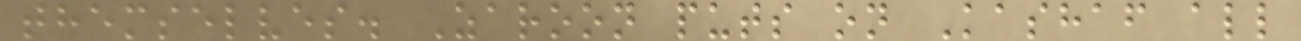themselves. Zaroon puts on Kashaf all
